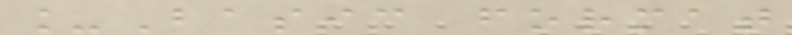_Basic format
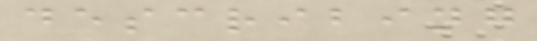describing
